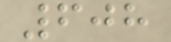608
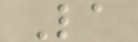La
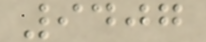9407
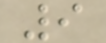9
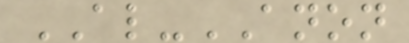AL-ANON
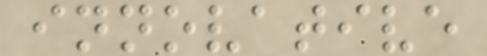innovative
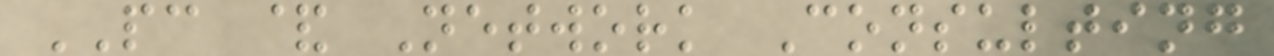PC & Network Consulting
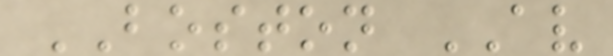BOSTON AV
